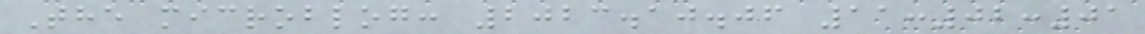The microblog: 2023.10.06 11:02:01
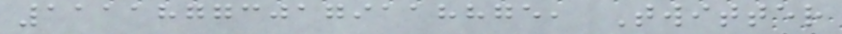111187730179118875, Twitter
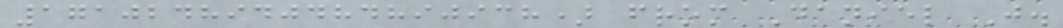1710248940484890938) from Daniel J.
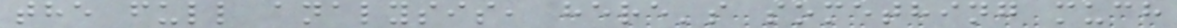the full analysis, here's something much
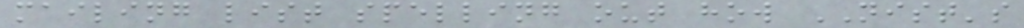mailing list spelling out how NIST's
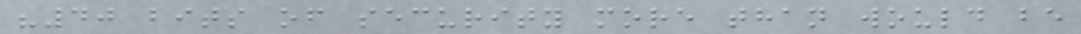"40 bits of security more than would be
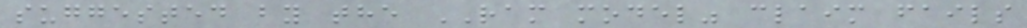suggested by the RAM model" claim fails
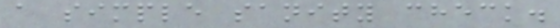a simple sanity check.
